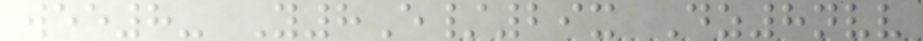wee8- Y8E/29x Dz8nvv
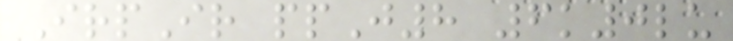IrpIr ppJ8 6k0lu
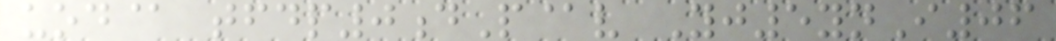uod@ tfdp0dP@v Yj5ynI06
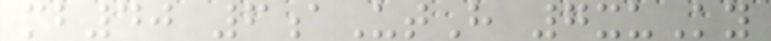mb40 6aUtH 7xuKy
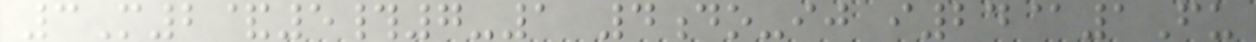3M2&5#7-1 4do-ij i24@1Fu
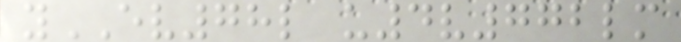yEV78l u4v772lm
